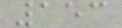153
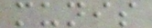munis
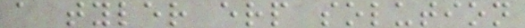a tyler erp solution
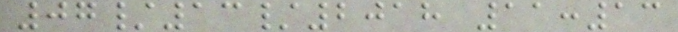07/13/2018 11:13
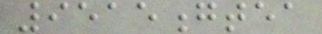9515gtea
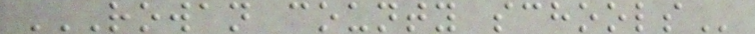ROWAN COUNTY SCHOOLS
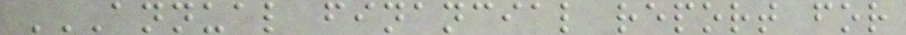ANNUAL FINANCIAL REPORT FOR
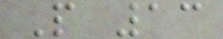P 13
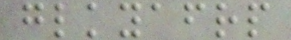glkyafrp
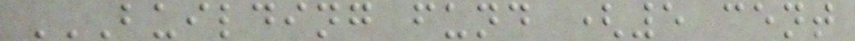BUILDING FUND (5 CENT
